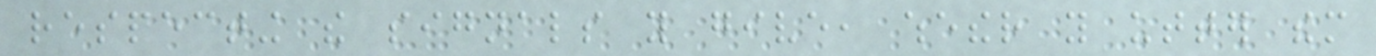respecting the signals you give, whether you utter them
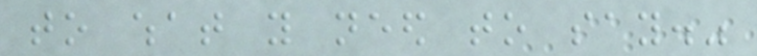to what you need to say."
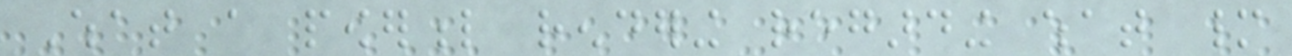What a powerful rendering regarding what many
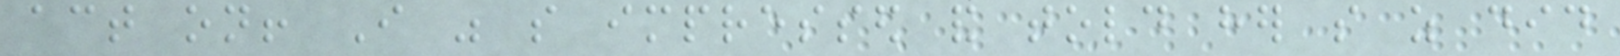act on! I was so impressed and told her so as did
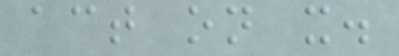act on it.
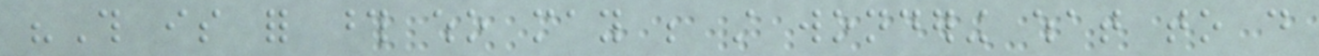"This is for those who may be still wondering what to do
